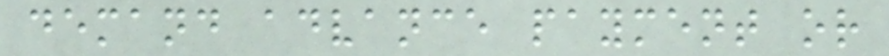demand advance payment or
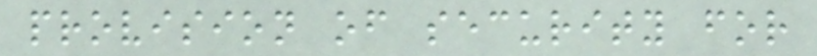provision of security for
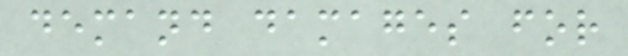demand damages for
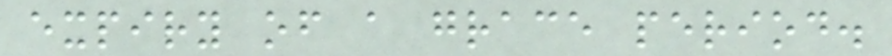expiry of a grace period.
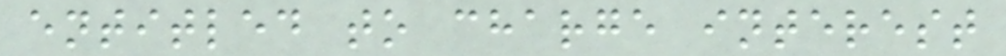entitled to charge interest
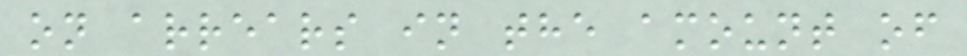on arrears in the amount of
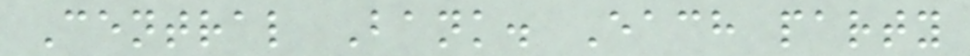Central Bank. Each party
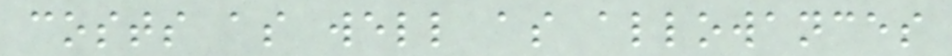costs as well as allowances
